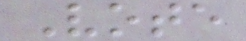Vote
